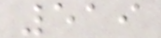519
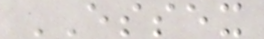ESSEX
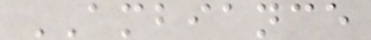AMBIANCE
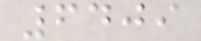6409
